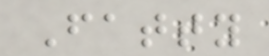Fatty
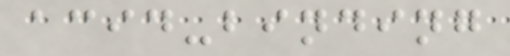acid-binding
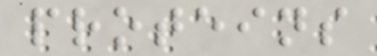proteins
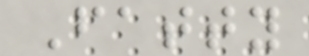Fatty
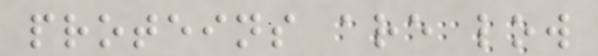proteins are low
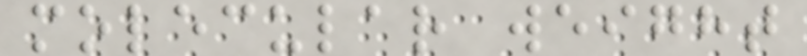molecular weight
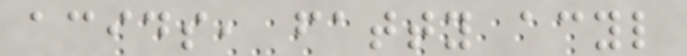acids, fatty acyl
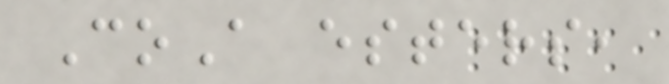CoA esters,
